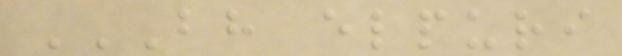BH ELPURI
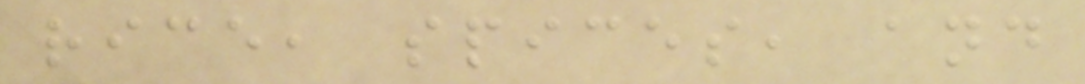rice, spices, and
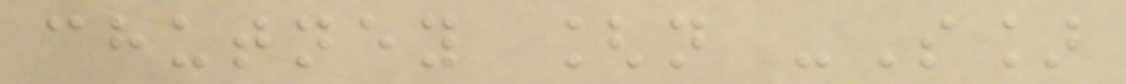chutney [n -S]
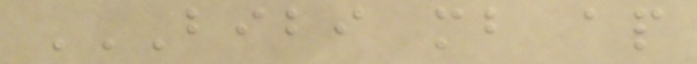BIBI MB AP
